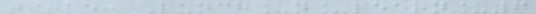title: Lunch_n_learn_6
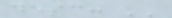desc: ''
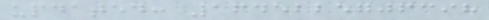updated: 1645225706398
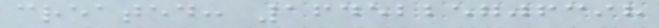created: 1645225706398
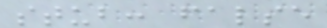stub: false
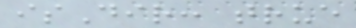isDir: true
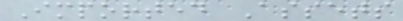Imported Assets
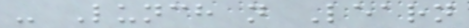- Lunch n Learn
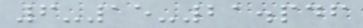6-15-21.pdf
